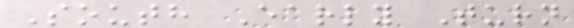South Early Turn
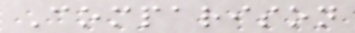Comparison
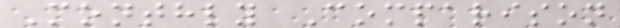Monthly Comparison
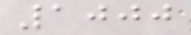1000
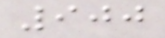900
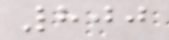800
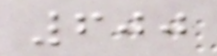600
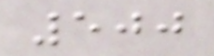500
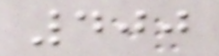400
